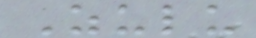Zulu
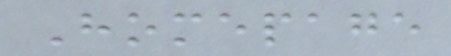Homepage
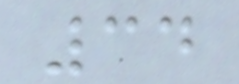34
